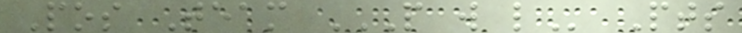Pos Team P W L Pts
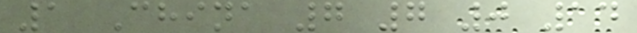1 China 7 7 0 14
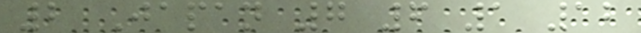2 Japan 7 6 1 12
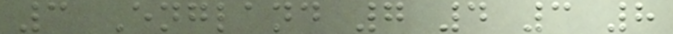3 England 7 4 3 8
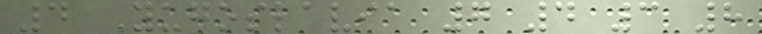4 Yugoslavia 7 4 3 8
